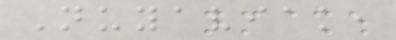Nuyaviak,
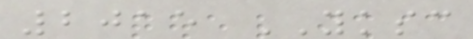2015 YKSC
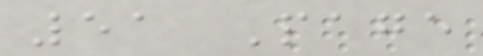51 Page
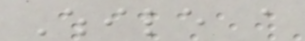While a
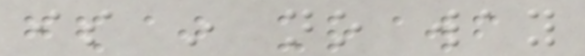is in no way
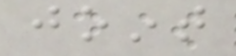joint
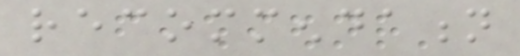recommendation
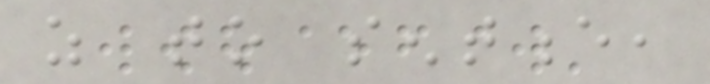as to sentence,
